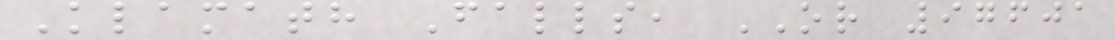Klamath Falls, OR 97601
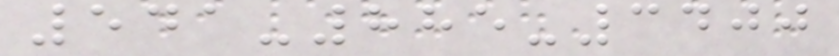541-885-3400
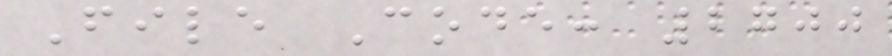File Code: 2700
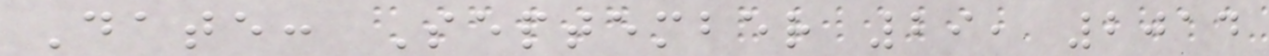Date: September 29, 2014
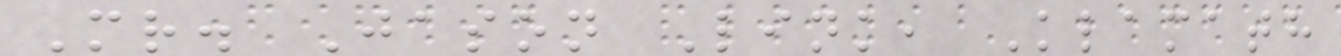Mr. Jason Link, Klamath
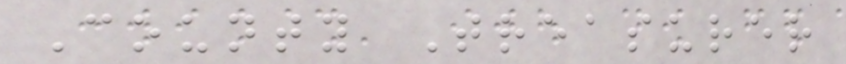County Treasurer
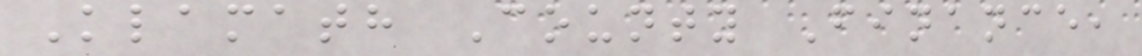Klamath County Finance,
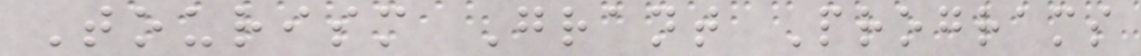Tourism Grant Programs
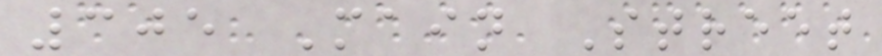305 Main Street
